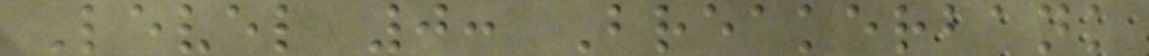Level 0: Breakerbank
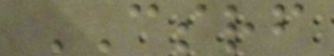CSRF
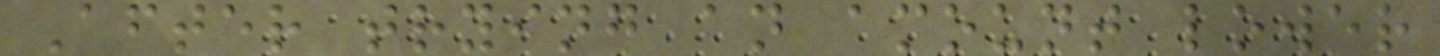After trying an amount lower
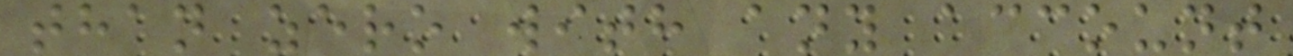than zero with any account
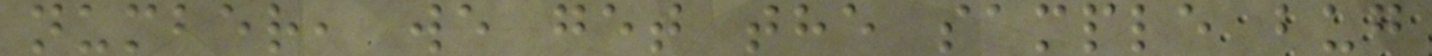number, we get the sample bug
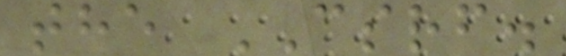the CSRF.
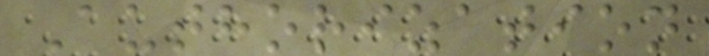Authorization
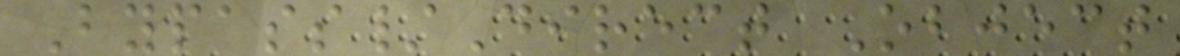Bypass/Direct Object
